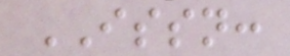ISSN:
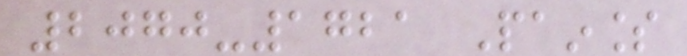2070-1721 Painless
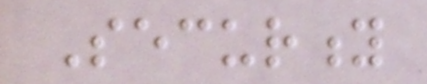Security
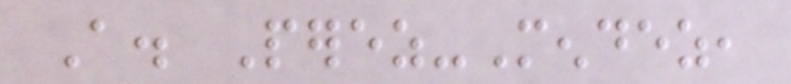A. Perez-Mendez,
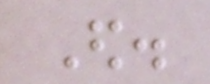Ed.
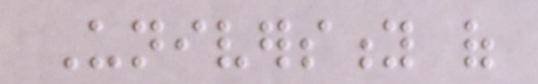University of
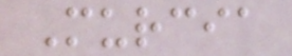Murcia
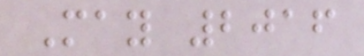May 2016
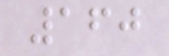160
